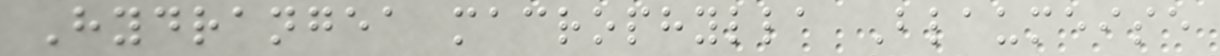Hydrangea macrophylla Blaumeise
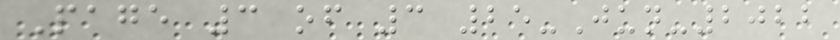Page 3 of 3 25-Jun-2022
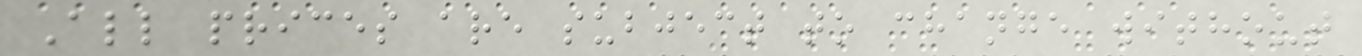All prices are subject to change without
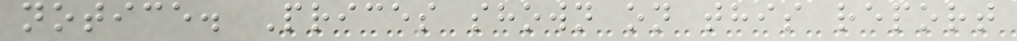notice. Prices shown on this report
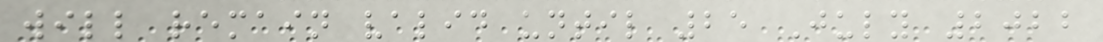will remain valid until 25 July 2022
